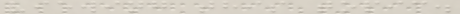viewing this topic.
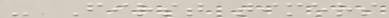- First timers
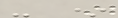- *
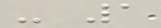- 1
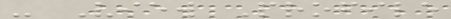- View Profile
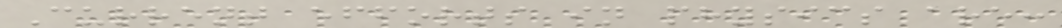Current efforts in physics are:
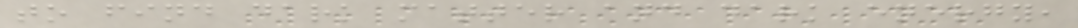to find dark matter and dark energy,
